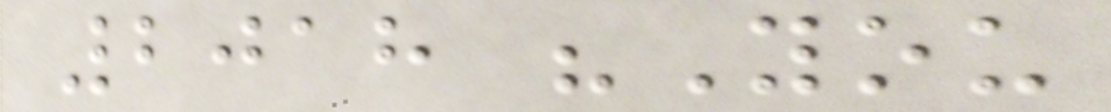2018 "You
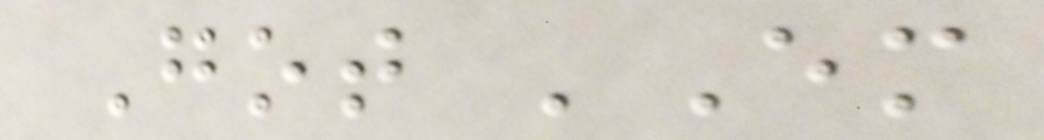Got 'Em
